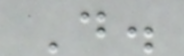D.
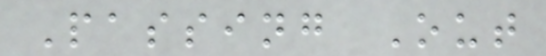Passing Out
